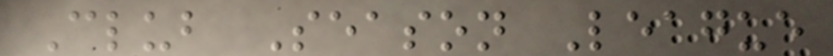Club Season League
